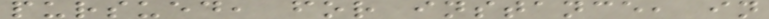pursued, for instance, in
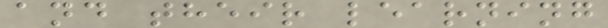and their learning
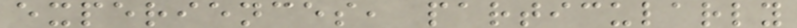experiences, particularly
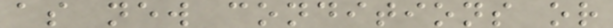as new conditions or
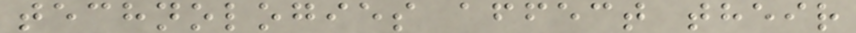technologies affect their
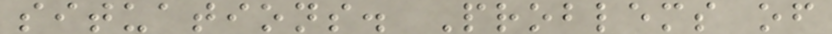situations. Problems of
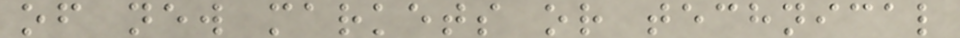of new markets or technical
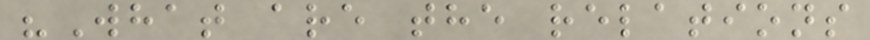"What are the relations
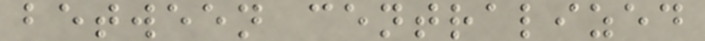between centralized
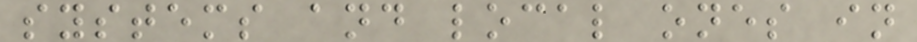systems and local ones in
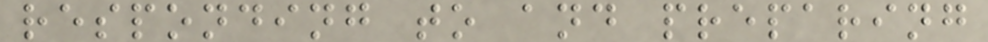responding to and preparing
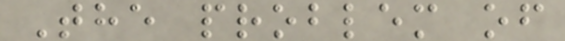The problem of
